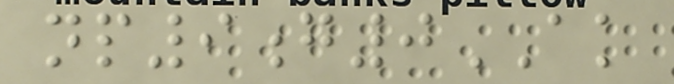np9g0AK
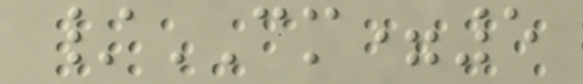/CM=5
